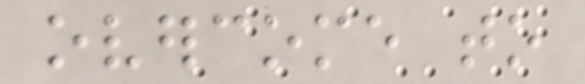overcome to
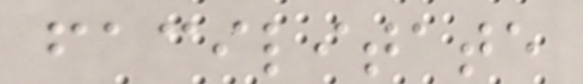facilitate
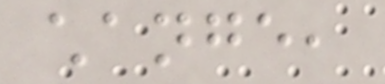change,
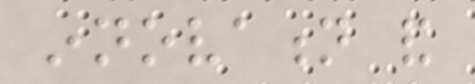innovation and
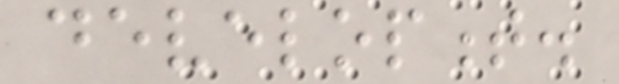development.
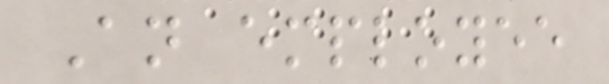An employee
